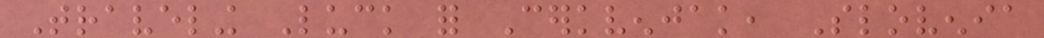Traveling Luck for Cerkvenjak, Slovenia
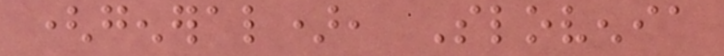(general), Slovenia
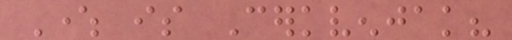Where is Cerkvenjak?
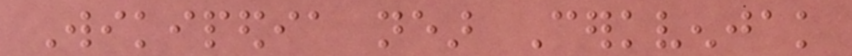Wikipedia near Cerkvenjak
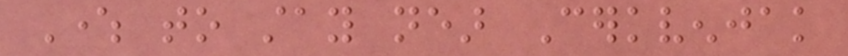Where to stay near Cerkvenjak
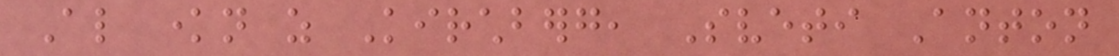Also known as Kirchberg, Sveti Anton
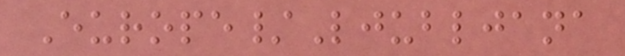Europe/Ljubljana
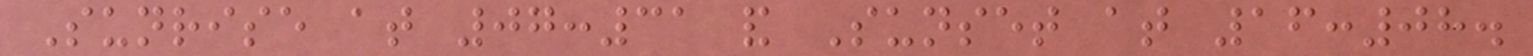Sunrise at 07:31 and Sunset at 16:08.
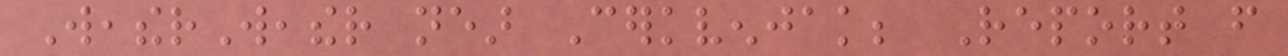WeatherWeather near Cerkvenjak; Report from
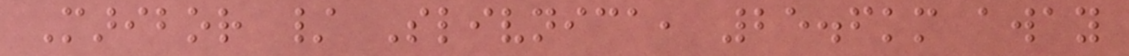Maribor / Slivnica, 25.6km away
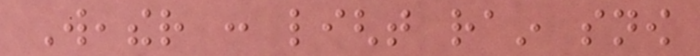Weather : light rain snow
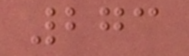273
